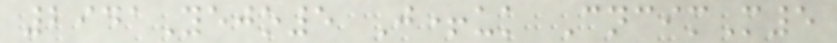2941Yejo5 J+uk CncimM5
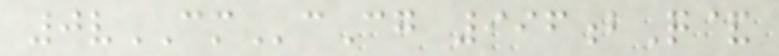0vCMcCg 996bQ&
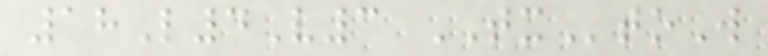18L4V3 TXtoW
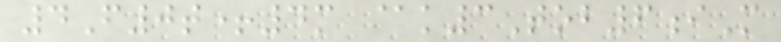4F0t+4m @k3Tob6iM
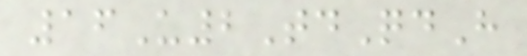16U2TdQdH
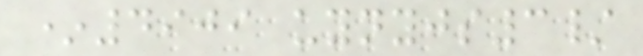*4909 uynyjs3/
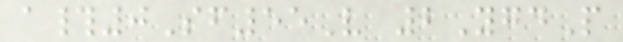a#0Sf55V 2YgdP
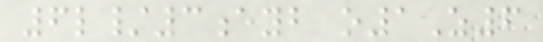6l/3eyb o1Z6
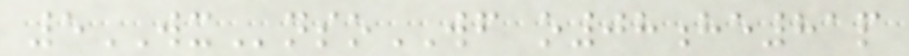5WXnsoWF o08he81p
